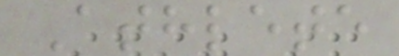Athlete
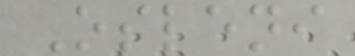Osleni
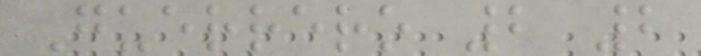Guerrero 2 2
